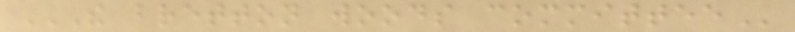THE BRETTON WOODS COMMITTEE
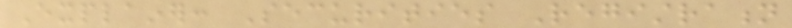Explainer: Securities Registration
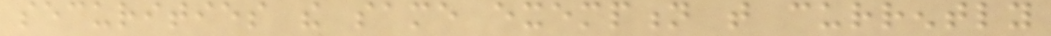securities the same exemption that currently
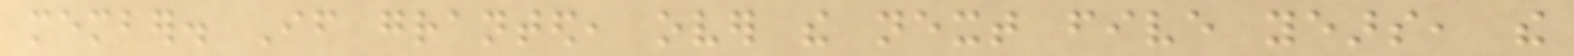member. If granted, over the next five years, the
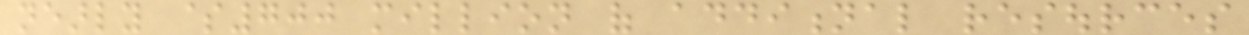nearly $700 million of additional resources
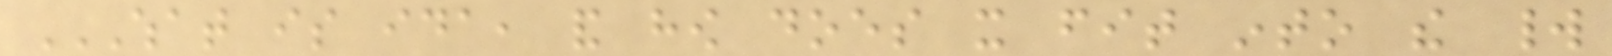WHAT IS IDA, AND HOW DOES IT FIT INTO THE WORLD
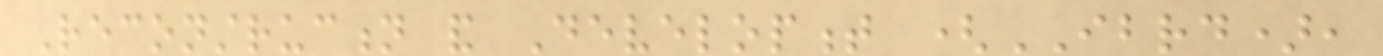Reconstruction and Development (IBRD),
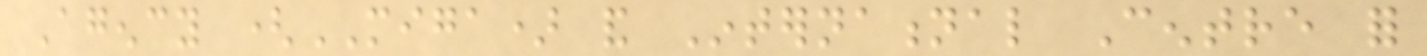Agency (MIGA) and International Centre for
